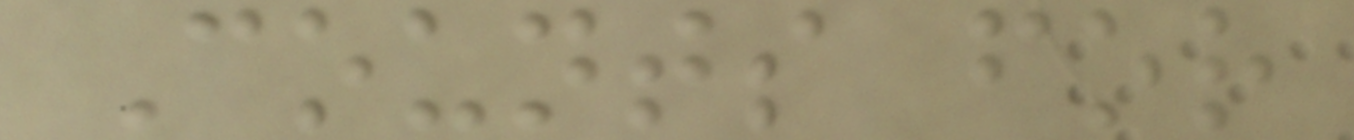Counts for
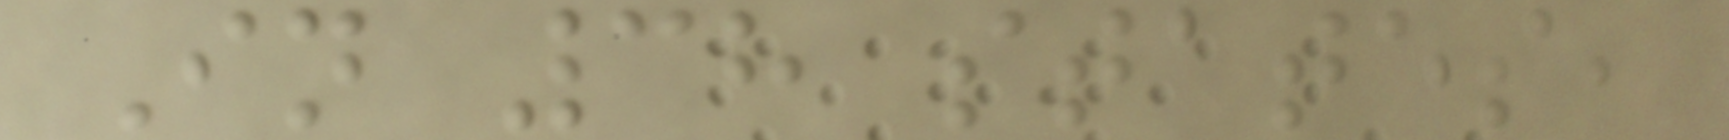In 38 states,
